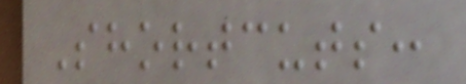Shortcuts:
